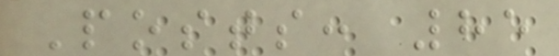Posts: 85
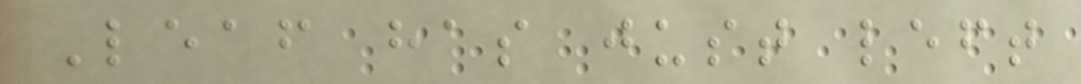Leaf has just left
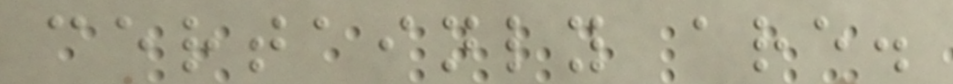certainly are.
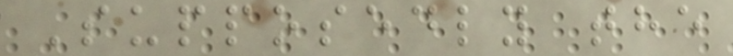Supposedly the
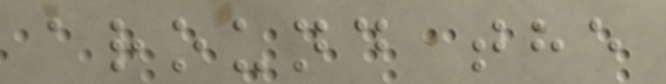around the
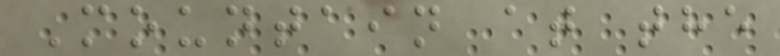Mountain at the
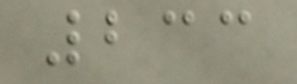233
